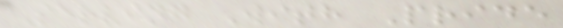Serving With Pride
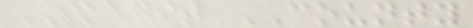SKAGIT COUNTY
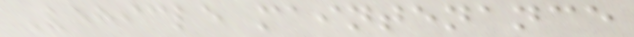Vehicle maintenance
